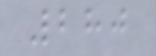280
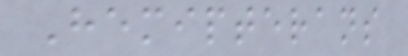Hemipterans
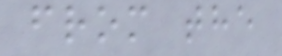from the
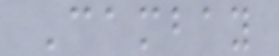Cambay
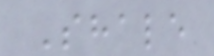Shale
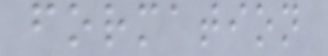formation
